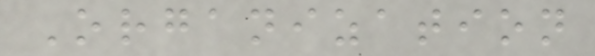Organization
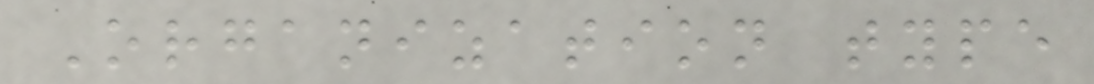Organization type
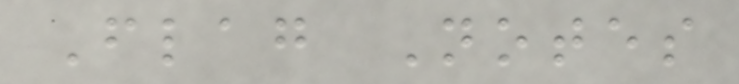Flag Notes
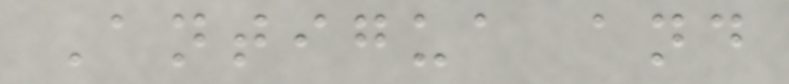Antigua and
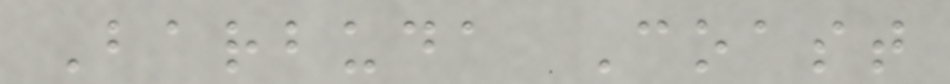Barbuda Coast
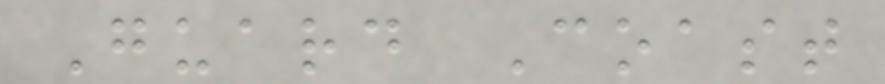Guard Coast
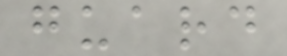guard
